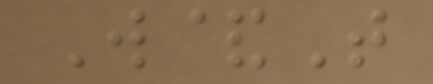W&T
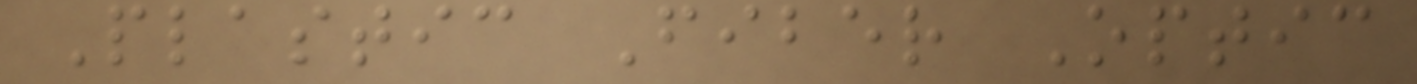Plastic Fiber Optic
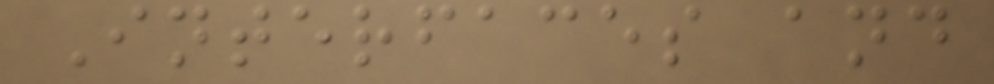Interfaces and
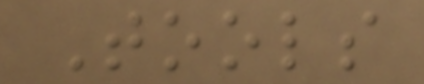Tools
